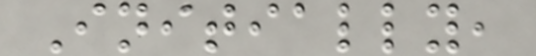Initially,
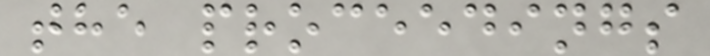the proceedings
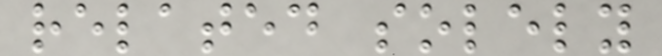related solely
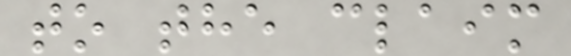to the claim
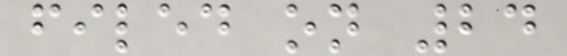filed on 24
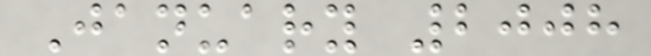January 2008
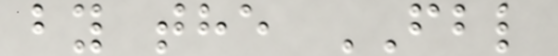by the FBL
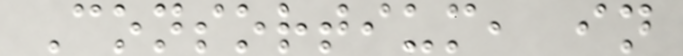Consortium, in
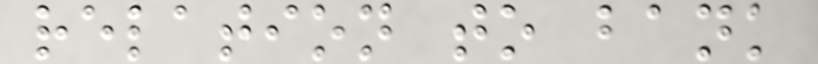relation to bank
